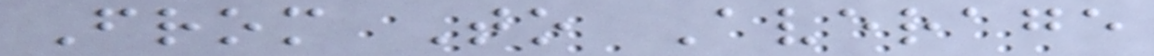From To Average
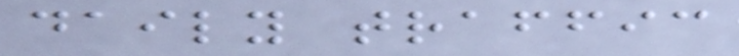daily traffic
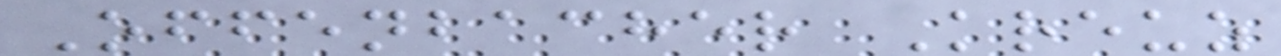Offenbacher Kreuz
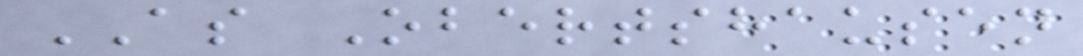AS Obertshausen
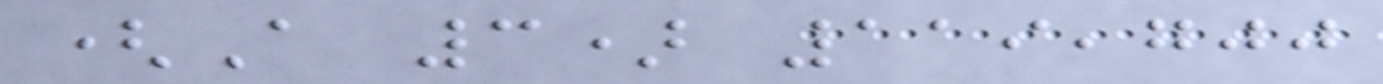(A 3) 119,700
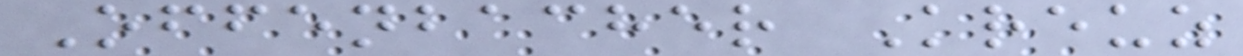Offenbacher Kreuz
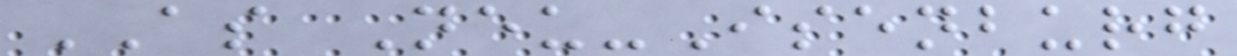AS Neu-Isenburg
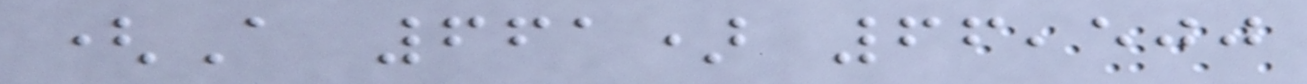(A 661) 66,500
